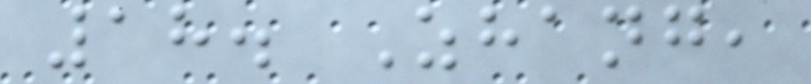18. Zhang,
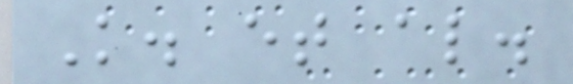K. et al.
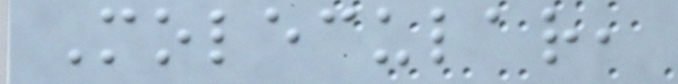Molecular,
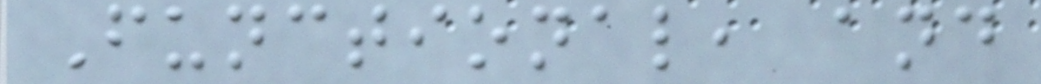Functional, and
